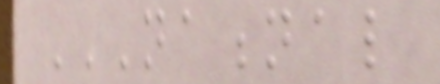NATIONAL
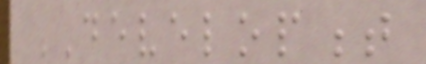DEVELOPMENT
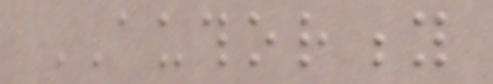AUTHORITY
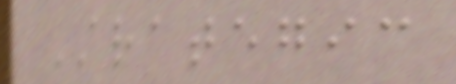Strategic
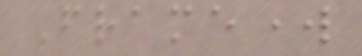Framework
